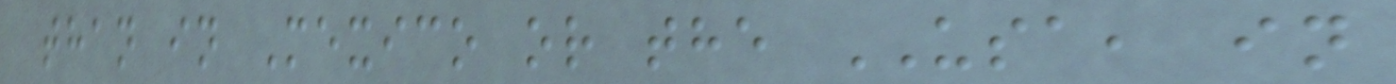than in Mexico or the USA, in
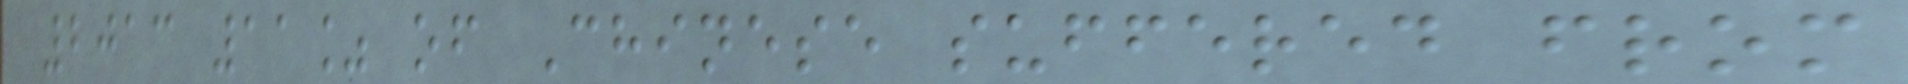2013 11% of Chinese suffered from
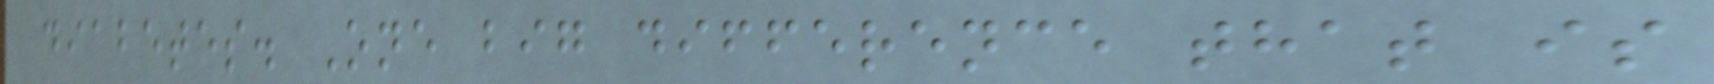diabetes. One big difference that is
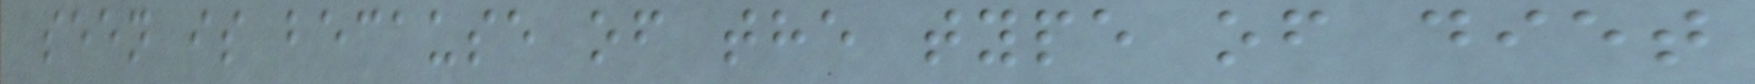seen is because of the type of diet
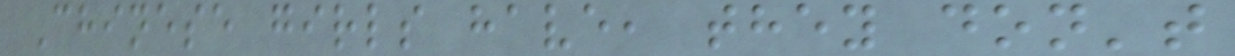Chinese girls have, they don't
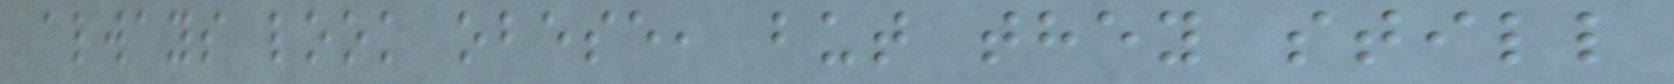always look obese, but they still
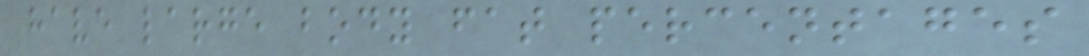have large body fat percentages
